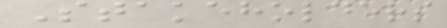Stakeholders
